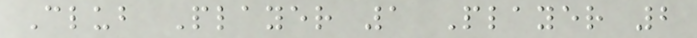Club Player 1 Player 2
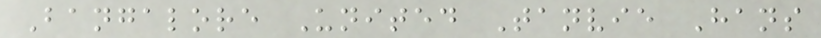Bangalore United Tanvie Hans
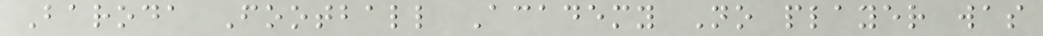Baroda Football Academy No player was
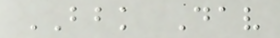BBK Dav
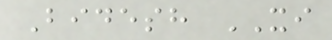Bidesh XI
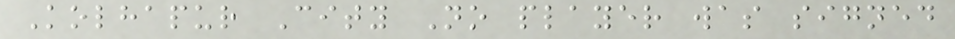Kolhapur City No player was signed
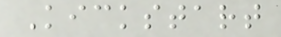Kickstart
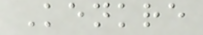Kenkre
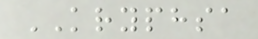KRYPHSA
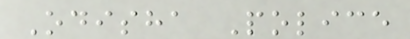Odisha Police
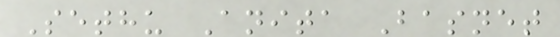Sethu Anita Basnet
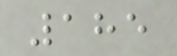185
